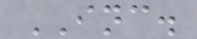INC.
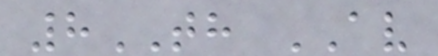8TH AV
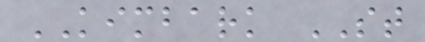KIMBARK ST
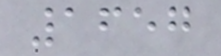1657
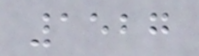1527
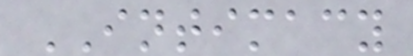INTIMACY
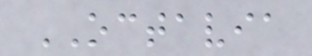OCTAVIA
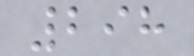298
